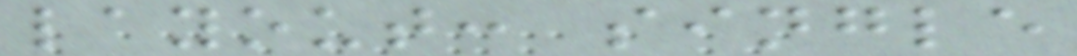layout: single
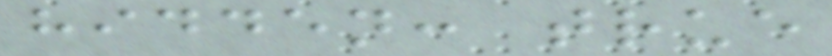hidden: true
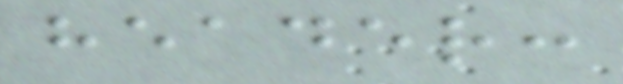header:
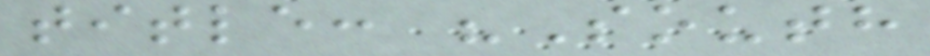title: "South
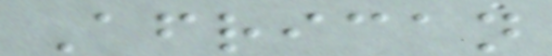African
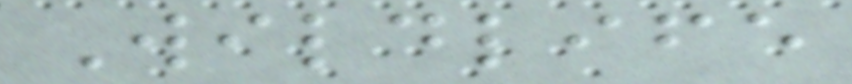Wildlife
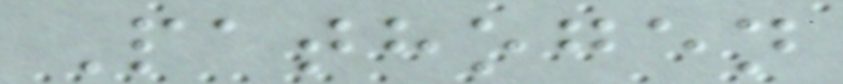Pathogen
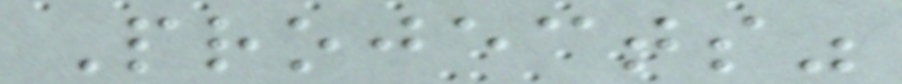Projects"
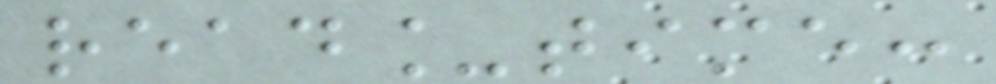read_time:
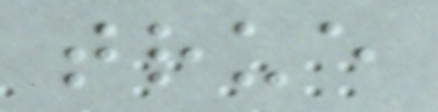true
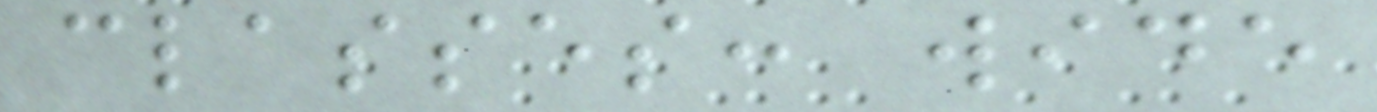classes: wide
